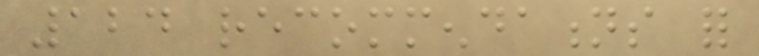124 recommendations for
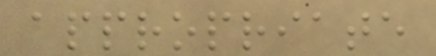appropriate
